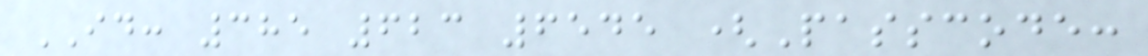ID: 385 623 6545 (Passcode:
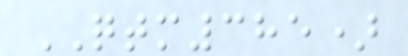QTM385)
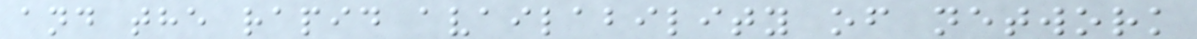and the rapid availability of network
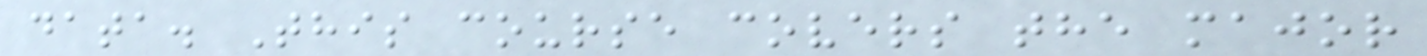data. This course covers the major
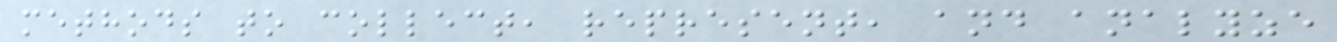methods to collect, represent, and analyze
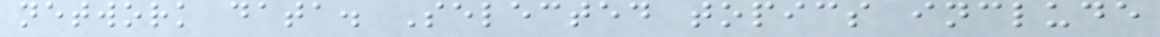network data. Selected topics include
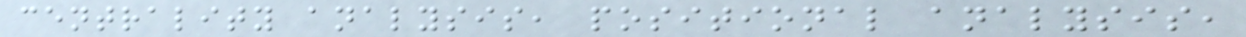centrality analysis, positional analysis,
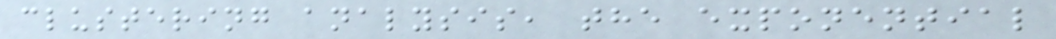clustering analysis, the exponential
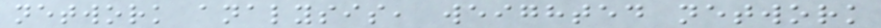network analysis, weighted network
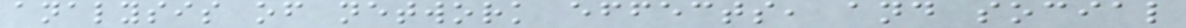analysis of network effects, and social
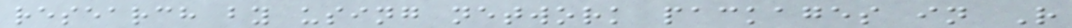research by using network packages in R
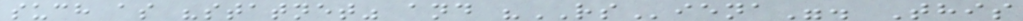such as "statnet" and "RSiena". This
